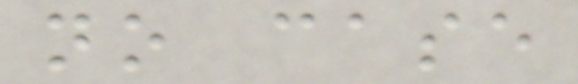no case
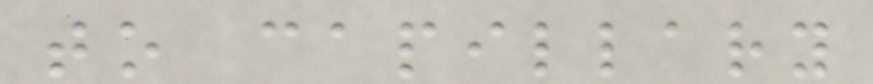to capillary
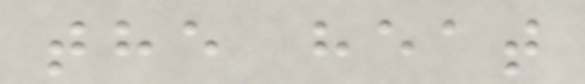the heat
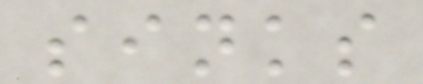sinks
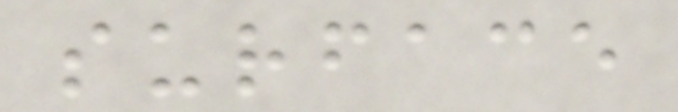surface
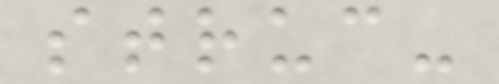struc-
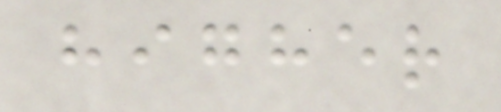higher
